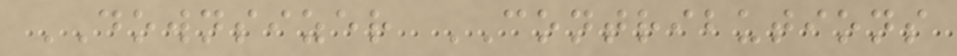DOWNSIZER CONTRIBUTIONS
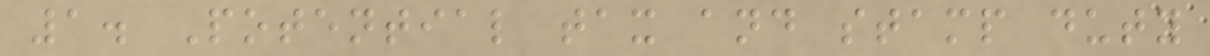1. Potential tax and stamp duty
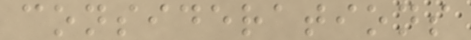considerations
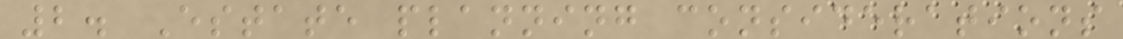2. Estate planning considerations
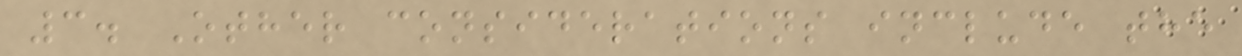3. Other considerations include the
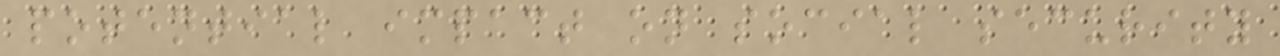potential impact on social security
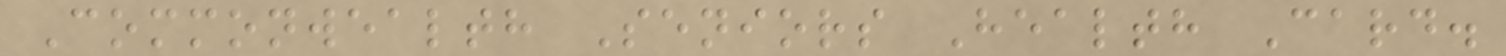Commonwealth Seniors Health Card.
